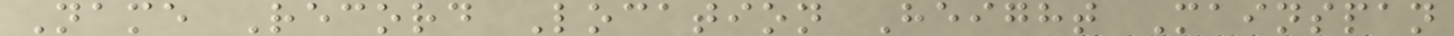Name Record Location Height Mainspan
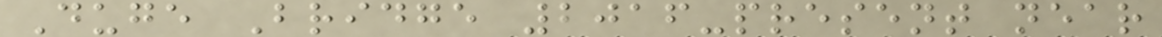Duge Bridge 2016-present near
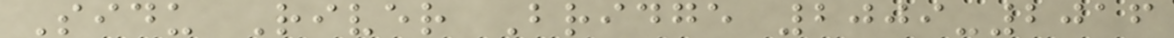Sidu River Bridge 2009-2016
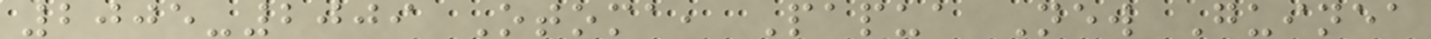2005-2009 Otoma, Papua New Guinea
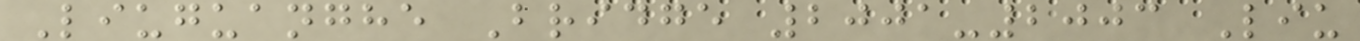Liuguanghe Bridge 2001-2003 Liu
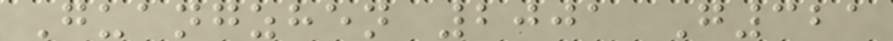Guangzhen 2001 G321
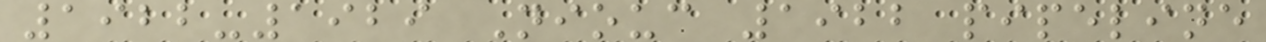1922-1929 Niouc 1922 pipeline
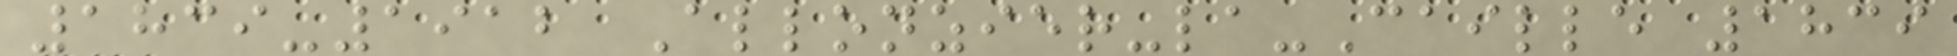1839-1912 Allonzier-la-Caille 1839
